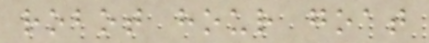robot hour goat
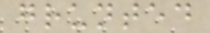grunted
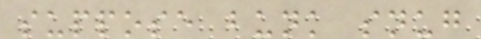suppose bunk snug
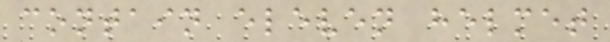contain eleven helmet
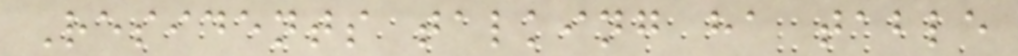Residents talking ha table
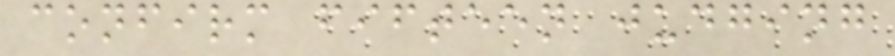confirm fifteen judging
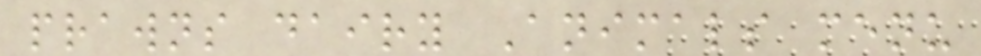prawns dairy Animals menu
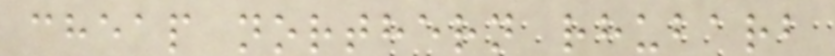cheap northern rhubarb
